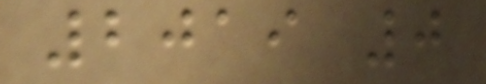2019 0
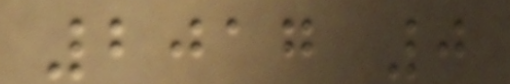2017 0
